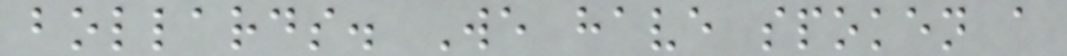bollards. We have spoken a
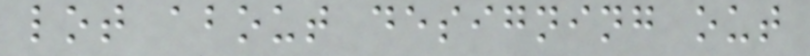lot about designing out
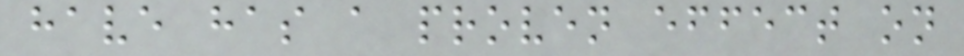have has a proven effect on
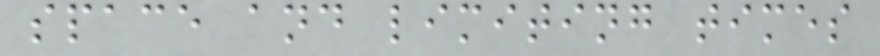space and limiting times
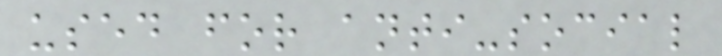used for anti-social
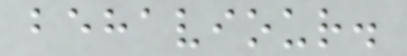behaviour.
